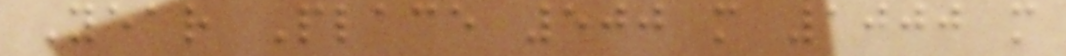Year Place 500 m 1000 m
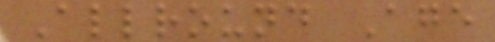Allround Age
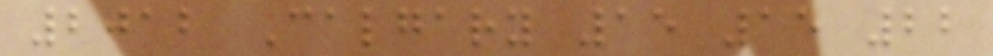2012 Calgary 15 15 22
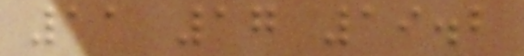11 17 19.2
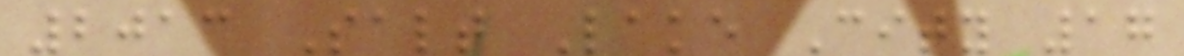2013 Salt Lake City 17
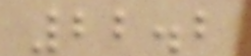22.2
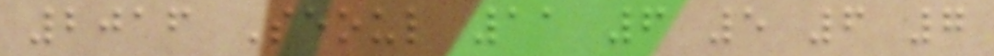2016 Seoul 11 6 5 6 7
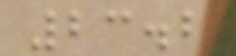23.2
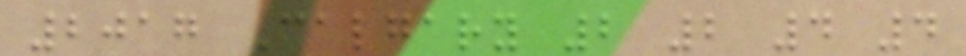2017 Calgary 2 2 4 4
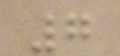7
